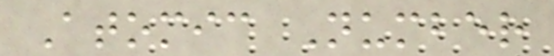Atomic Number
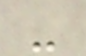-
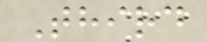Third
